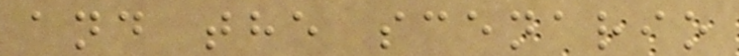and the scenario
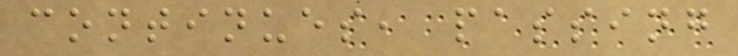continues, passing
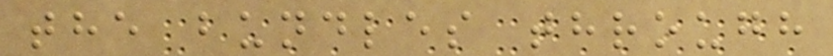the bundles through
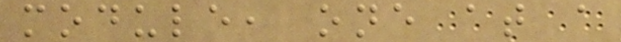module, one at a
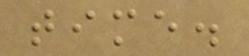time.
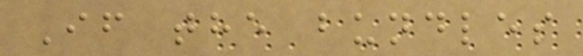If the bundles
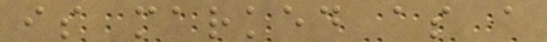is marked as a
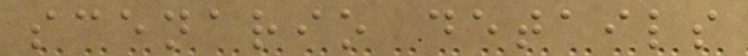scenario details
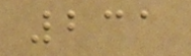231
